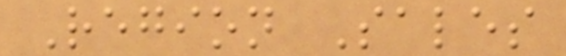Region Sales
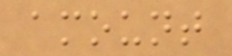amount
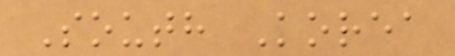South Korea
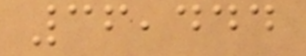36,444
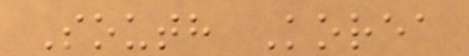South Korea
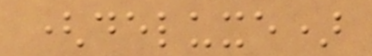(deluxe)
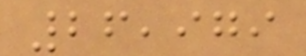26,979
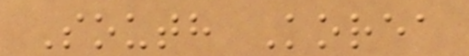South Korea
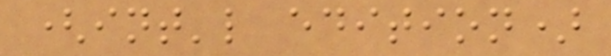(int'l edition)
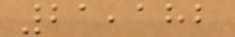21,182
